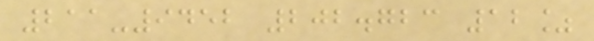211-9452 202.723 12%
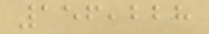156,228
